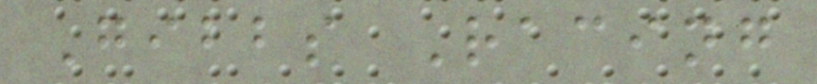Gibbs Racing
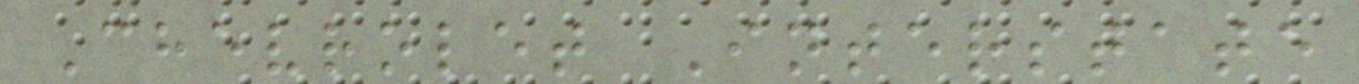Chevrolet Interstate
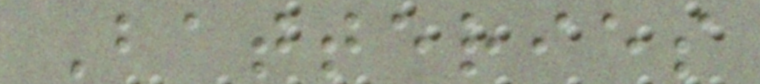Batteries
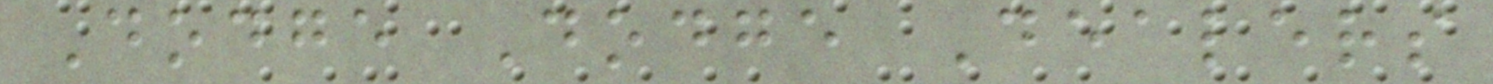Dodge Dodge Dealers
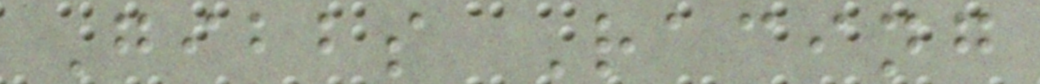Gibbs Racing
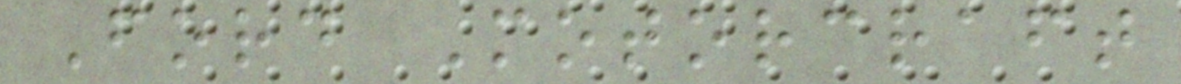Ford Motorcraft
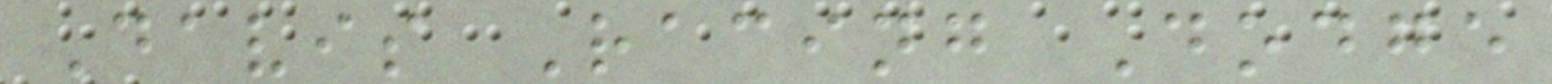Davis Racing Dodge
